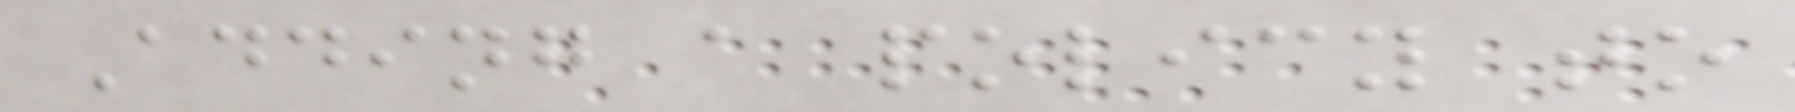Adding a policy to
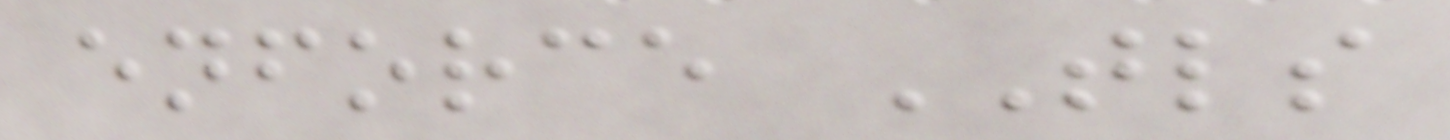enforce TLS
